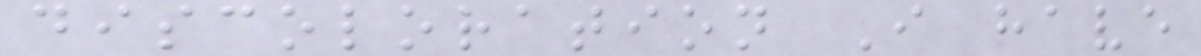discoloration I have
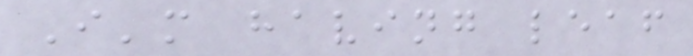I'm having leaf
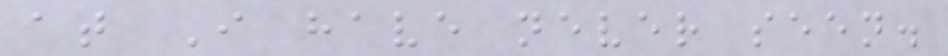at I have never seen.
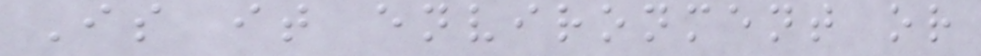Is it environment or
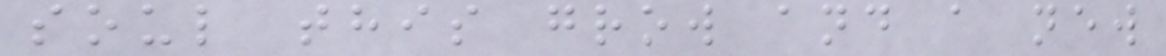soul this grow and a new
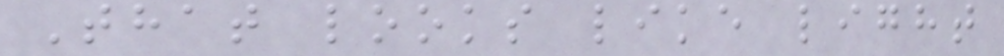That looks like light
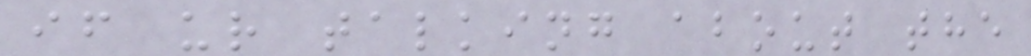if ur talking about the
